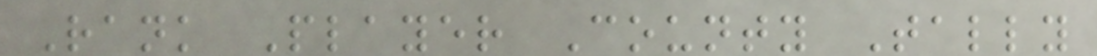Rank Player County Tally
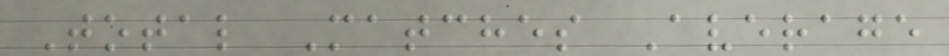Total Matches Average
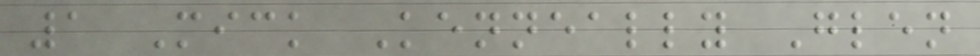1 Mick Kenneally Glen
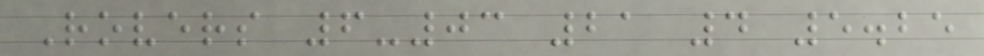Rovers 6-03 21 4 5.25
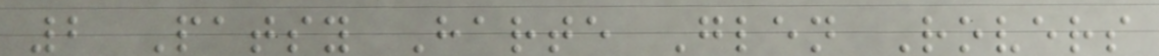2 Patsy Harte Glen Rovers
